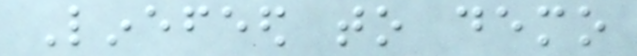Linefeed to demo
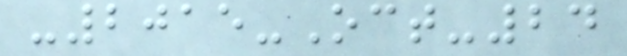-2015-Oct-24
